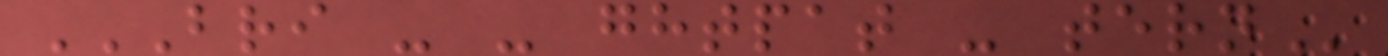BRI - - GHTPAT - TERN
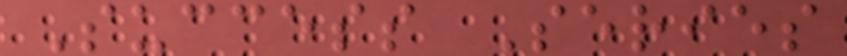Success Series
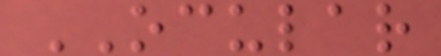OCULAR
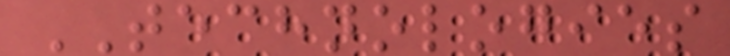TECHNOLOGIES
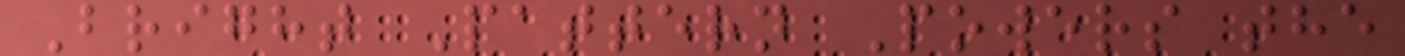Bright Pattern Powers the
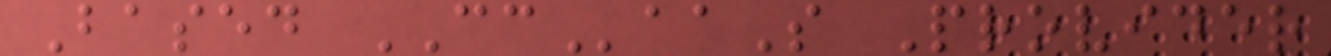Based CCaaS Provider
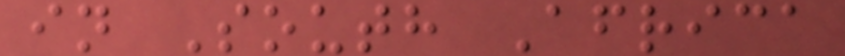in South Africa
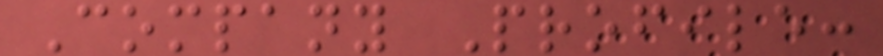Company Profile:
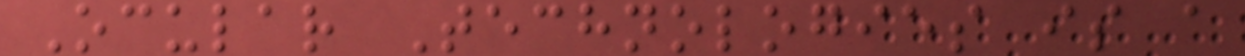Ocular Technologies is a
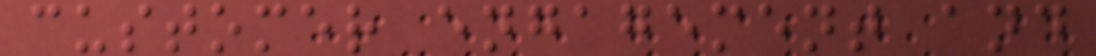customer engagement and
